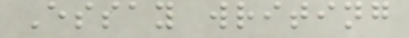Essay writing
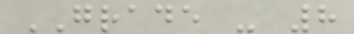GRADE - 8
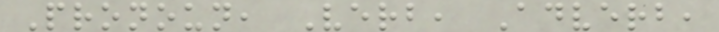Pronoun, Verb, Adverb,
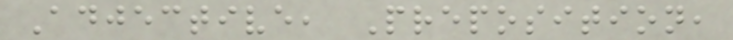Adjective, Preposition,
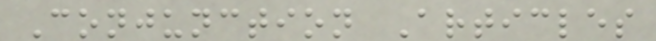Conjunction Articles
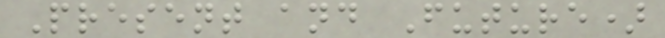Present and Future)
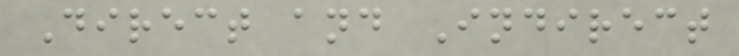Direct and Indirect
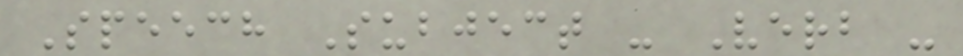Speech Subject - Verb -
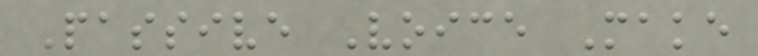Passive Voice Make
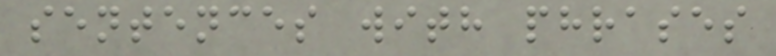sentences with phrases
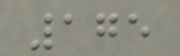175
